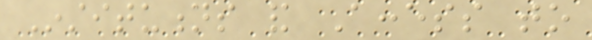Institutions and Access to
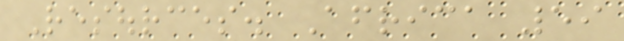Resources. Africa 59
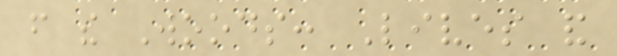from the Woods: Lives and
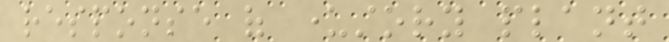response of understory plant
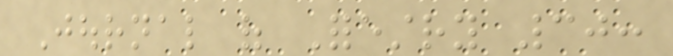Journal of Forestry 30:
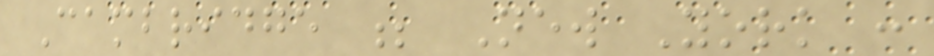Cambridge ; New York :
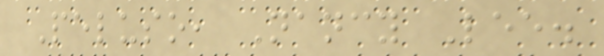Peluso, Nancy Lee.
